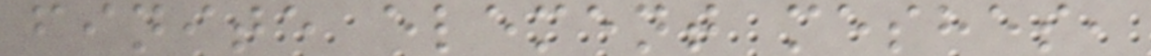finite element meshes,
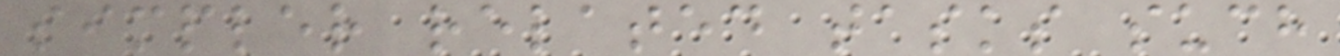simpler related tasks such
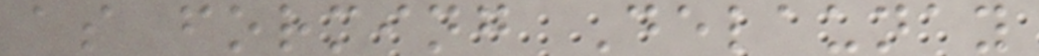as forming Delaunay
